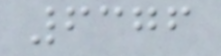6376
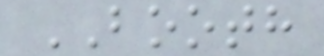BOOTH
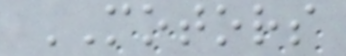MOTORS
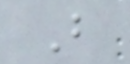B
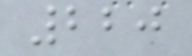220
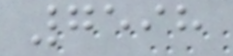7598
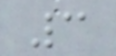3
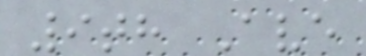9th Ave
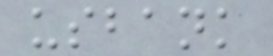usbank
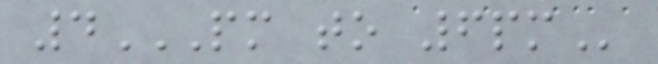4PM TO 6PM
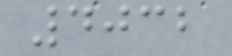4032
